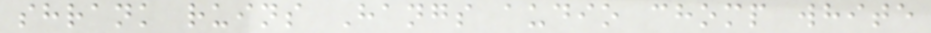shrank ruins Hangs audio chomp white
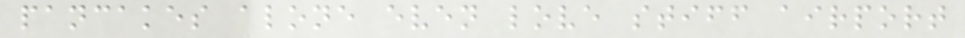pancakes alone even love stiff airport
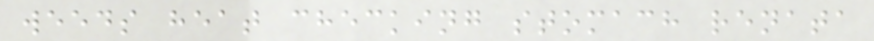weeds heat checking stomach renata
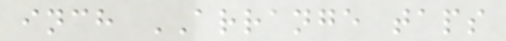inch ARRANGE taps
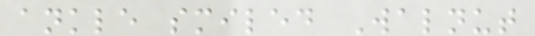ankle smiled Walnut
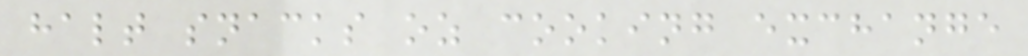halt snacks oz cooking exchange
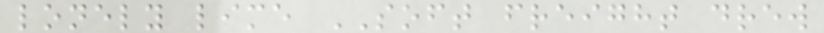lonely lime SOFT freight drew
